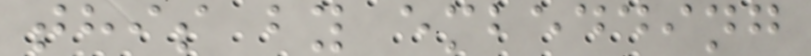this by embedding
